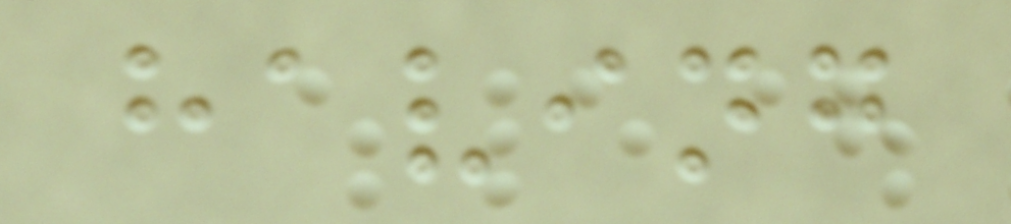having
